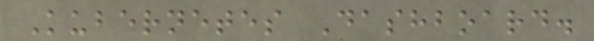Kubernetes Dashboard.
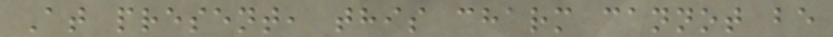At present, this charm cannot be
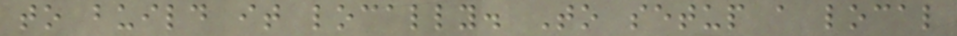to build it locally. To setup a local
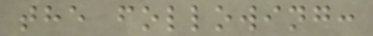the following:
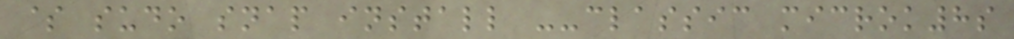$ sudo snap install --classic microk8s
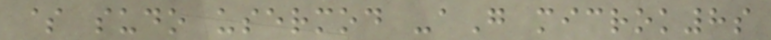$ sudo usermod -aG microk8s
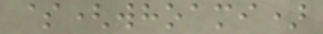$(whoami)
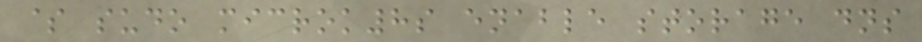$ sudo microk8s enable storage dns
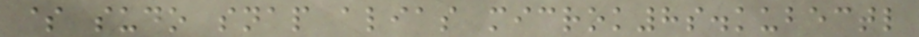$ sudo snap alias microk8s.kubectl
